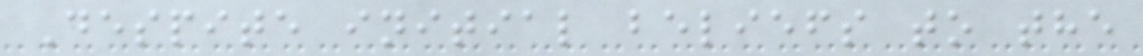Despite initial beliefs to the
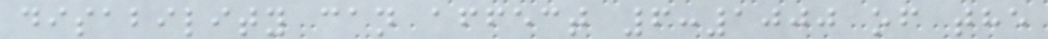disability can affect 6:1000 of the
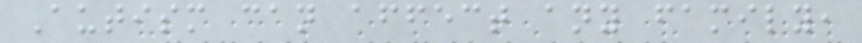Autism can affect any family,
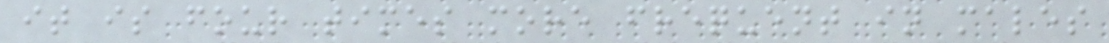it is four times more frequent in males
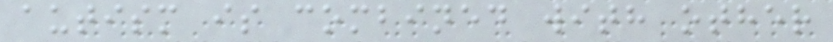autism is combined with other
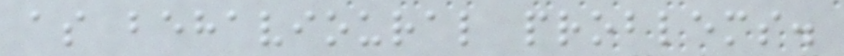as behavioural problems.
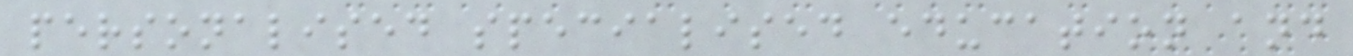personalised specialised education and
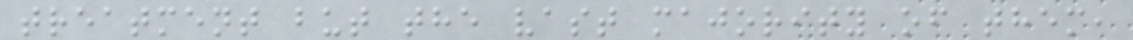treatment but the vast majority of them,
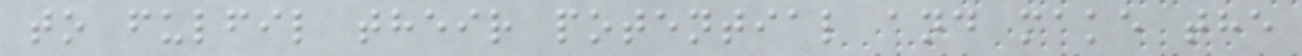to fulfil their potential and make the
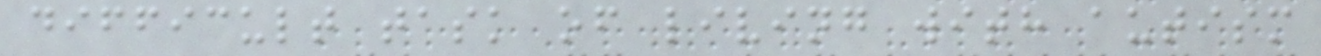difficult task of living with autism
